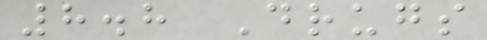8.8 Drugs
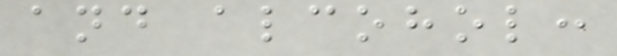and alcohol:
